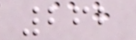262
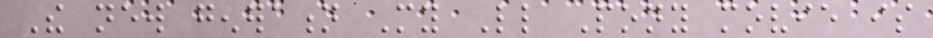The new generation My Little Pony movie is
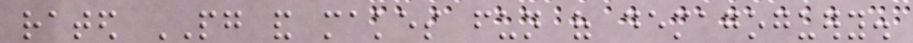rated PG and makes fun of demagoguery.
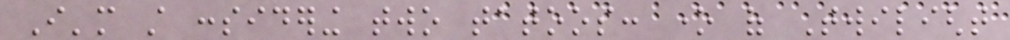I'm still considering two tatoos: one of Twilight
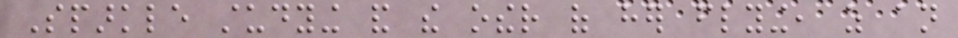Sparkle studying and the other of her flying, as an
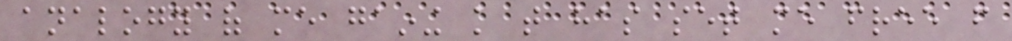analogy of me gaining knowledge that has set me free from
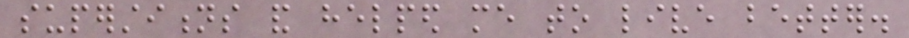superstitions and helped me to live better.
